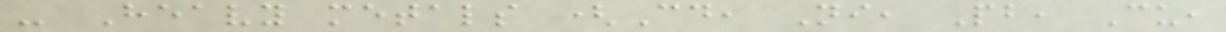- Heavy metals (Cd, Ni, Pb, Cu,
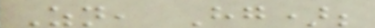Zn, Hg);
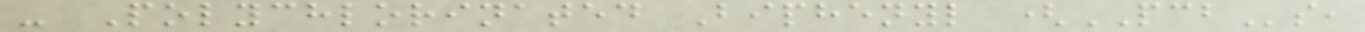- Polychlorinated Biphenyl (PCBs,
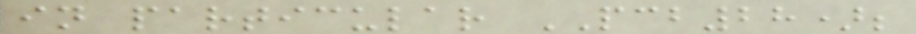in particular PCB28);
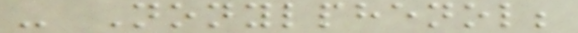- Nonylphenol;
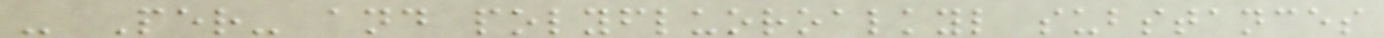- Per- and polyfluoroalkyl substances
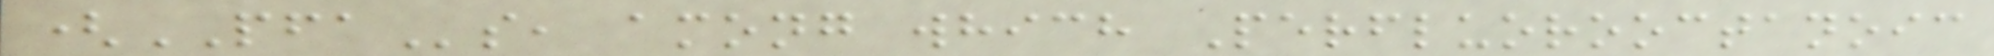(PFAs, among which Perfluorooctanoic
